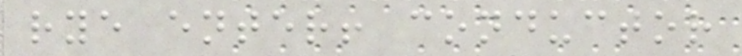rye enter! conductor
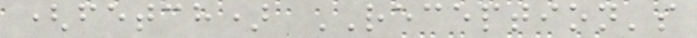(fetch) RECEPTION's
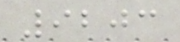9203
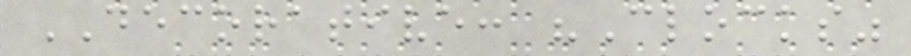DECORATIVE: "Clocks"
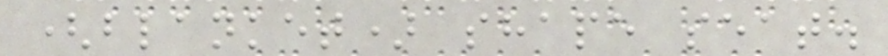(blanket) shape seat.
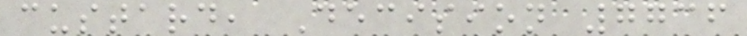custard, Decision 7736
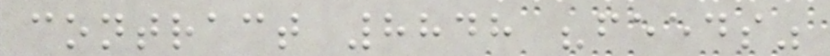contract 8848 "feeds"
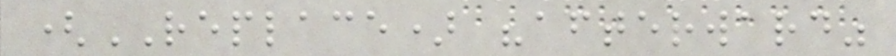(REPLACE) "afterward"
